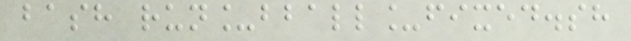bash run_bball_fixed.sh
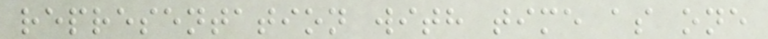representation with time as one
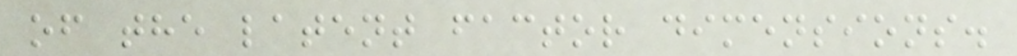of the latent factor dimensions.
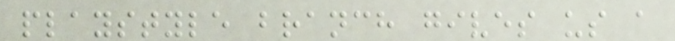playstyle branch gives us a
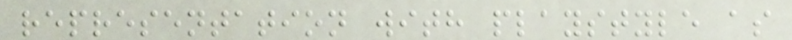representation with playstyle as
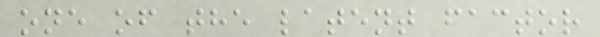one of the latent factor
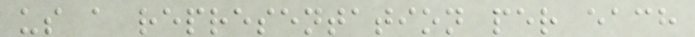us a representation per each
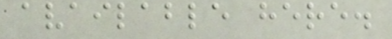available here.
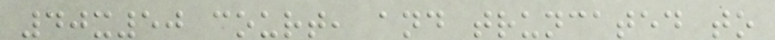40x50 court, and truncated to
